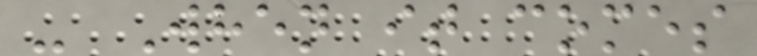- When it comes
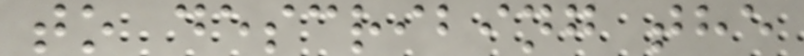to describing the
